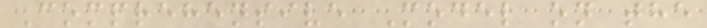Comprehensive Model on the
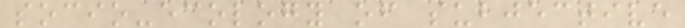socio-ecology of subjective
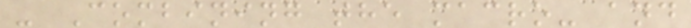- Combining the macro- and
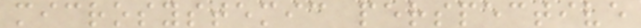microsystemic perspective
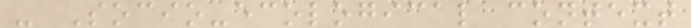- Socio-ecological context
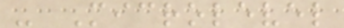- Microlevel
